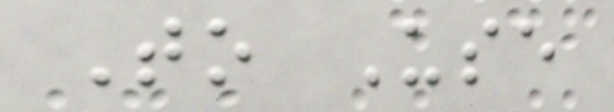To Use
